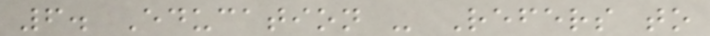6. Education - Refers to
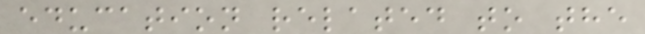education related to the
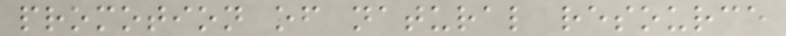promotion of natural resource
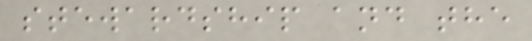stewardship and the
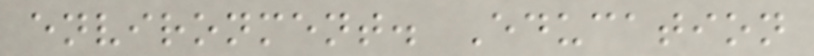environment. Education
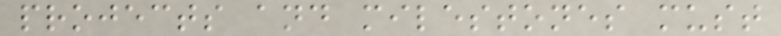projects and milestones must
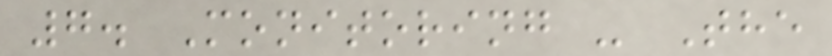7. Monitoring - The
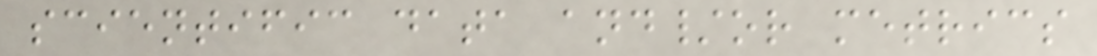scientific data and/or metrics
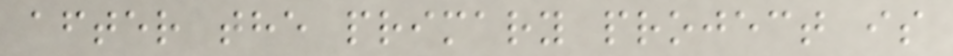after the primary project is
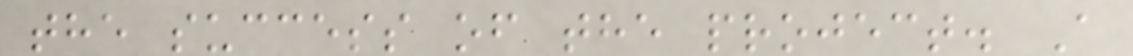the success of the project. A
